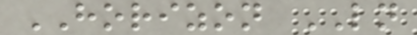HORIZON LN
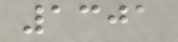1301
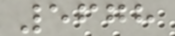5678
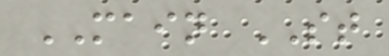MAIN ST
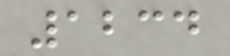1234
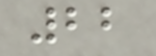22
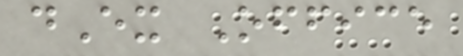dEx Office
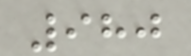980
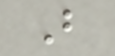B
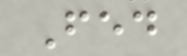Fed
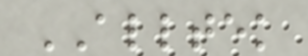ALLTEK
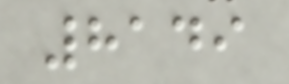8149
